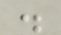.
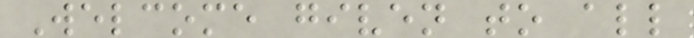Welcome given to all
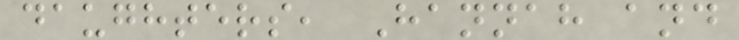daughters, Hannah and
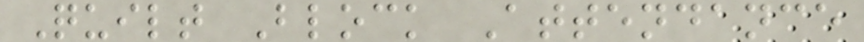Quilt Block Attendance
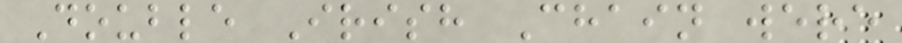Double Irish Chain were
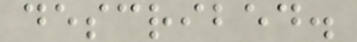described.
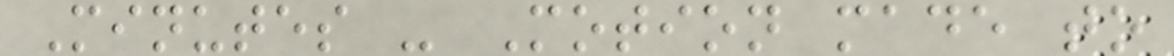Minutes - Motion made to
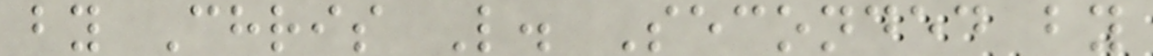by Chris L. Seconded by
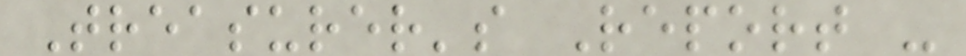Treasurer's Report -
